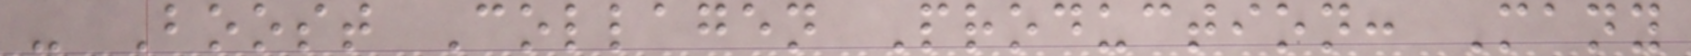- Boost Collagen Production: Many
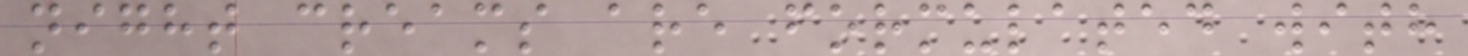night creams are formulated with
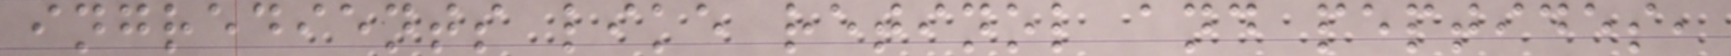ingredients like retinol and peptides,
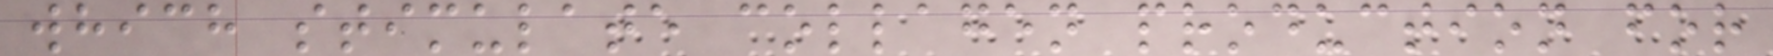which stimulate collagen production for
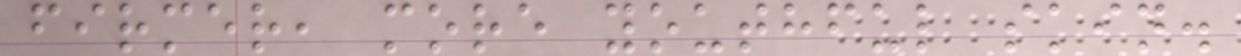firmer, more youthful skin.
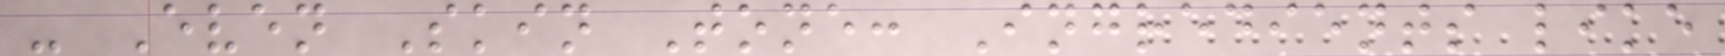- Even Skin Tone: Ingredients like
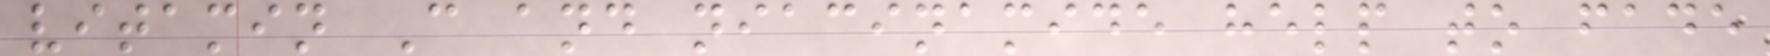vitamin C and niacinamide help to fade
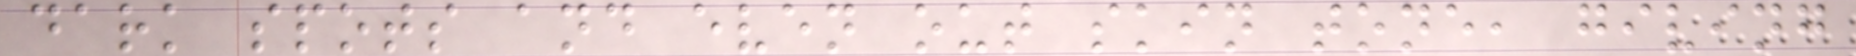dark spots and even out skin tone, giving
